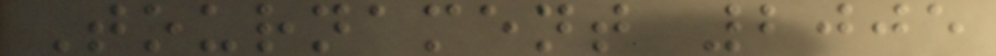Tournament 2005
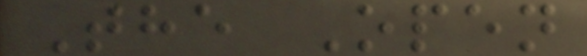The Open
